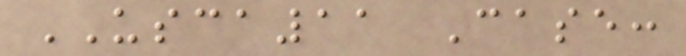USCA11 Case:
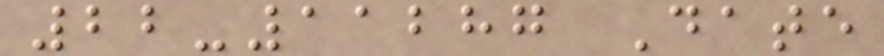22-11287 Date
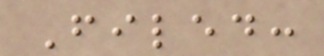Filed:
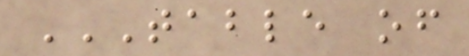TABLE OF
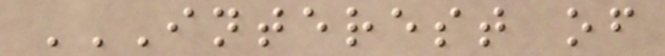INTEREST OF
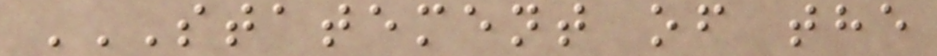STATEMENT OF THE
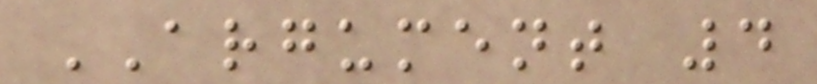ARGUMENT 4
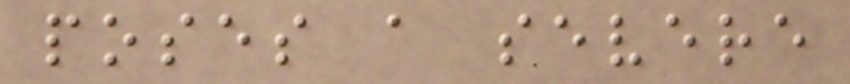poses a severe
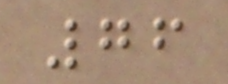76
